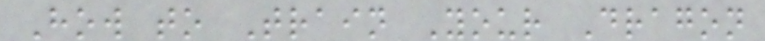How to Train Your Dragon
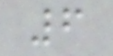6
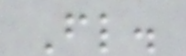Fl.
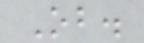Ob.
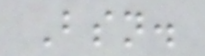Bsn.
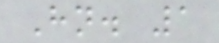Hn. 1
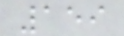159
